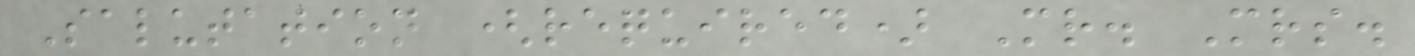Salutation (required) Mr. Mrs.
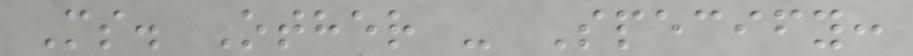Ms. Other - Specify:
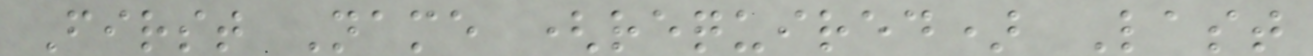First Name (required) Last
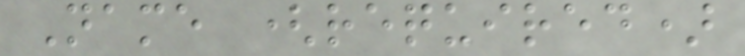Name (required)
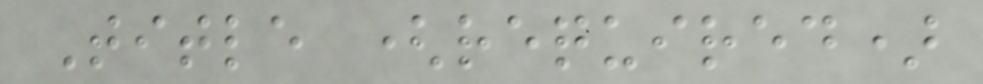Title (required)
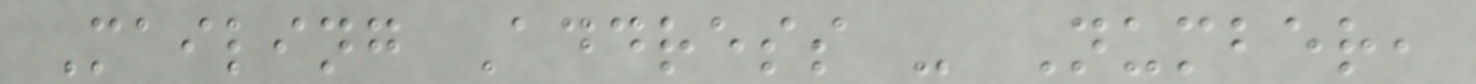Mailing Address - Number,
